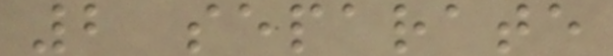2 separate
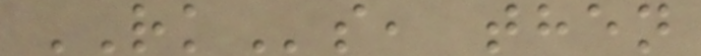RKs, then
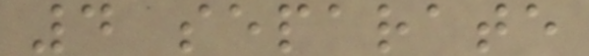4 separate
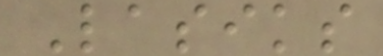Lasiks
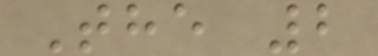The 2
